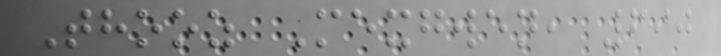Thooz Mexgwen, 690
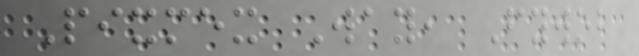Pixmex Way, Fywob
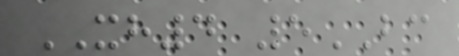XH4 5BC
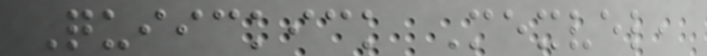Quiickick Mexvel,
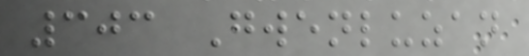303 Gwenluzan
